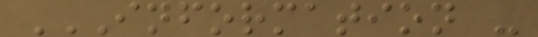INFORMATION -
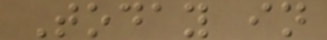Today in
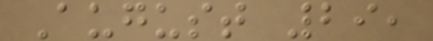August 29,
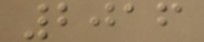2016
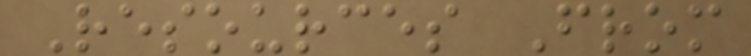Resources From
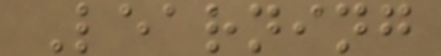Learning
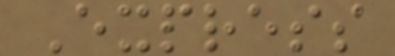Express
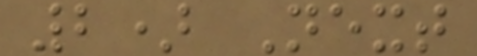2) Next
